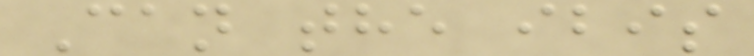Can the ibis
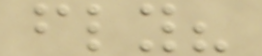fly?
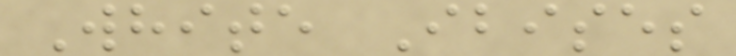White Ibises
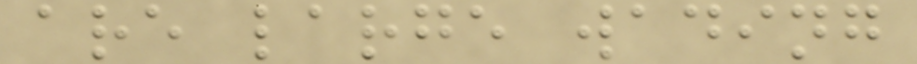are large wading
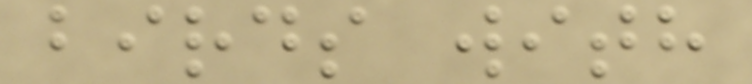birds with
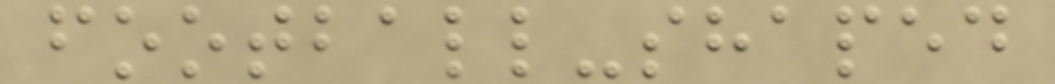football-shaped
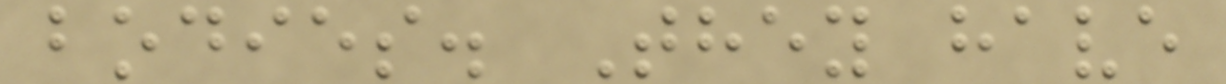bodies. They have
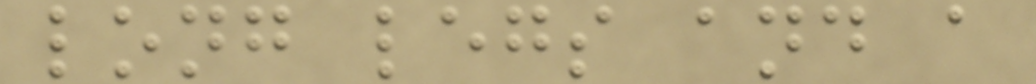long legs and a
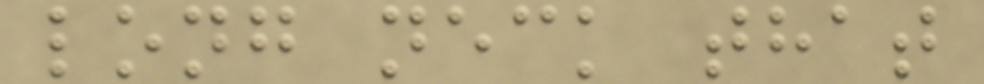long neck that
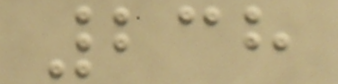238
